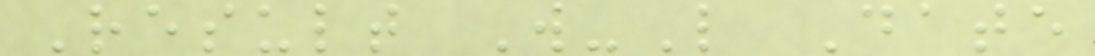Result W-L Date
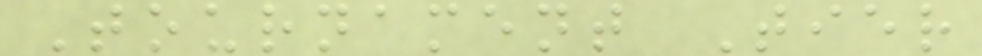Tournament Tier
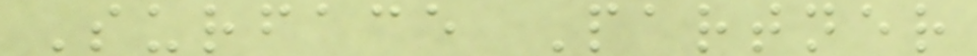Surface Partner
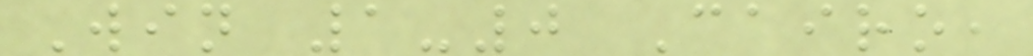Win 1-0 Cairo,
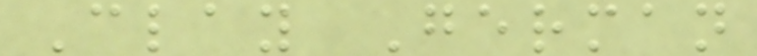Clay German
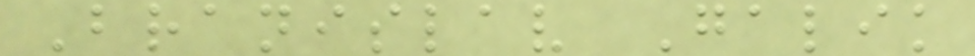Branislav Galik
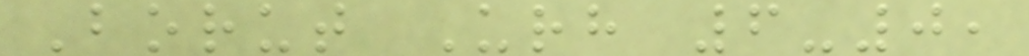Borut Urh 6-0,
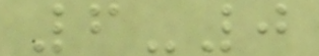6-0
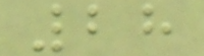28
